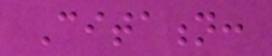Citation:
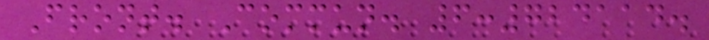Front. Commun. 6:724114.
